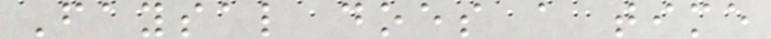Faysal does a time
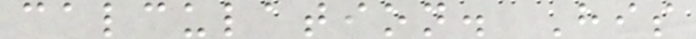calculation. His
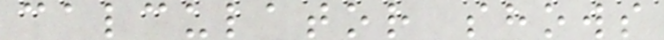calculator shows
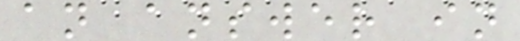an answer in
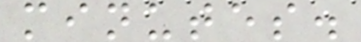minutes.
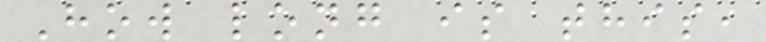How long is this,
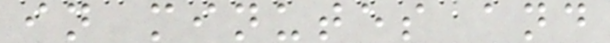in minutes and
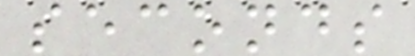seconds
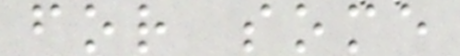for some
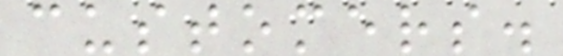customers.
